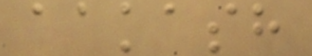aakash
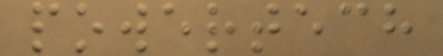powertech
